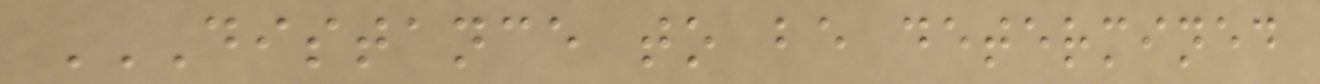DISTANCE TO BE DETERMINED
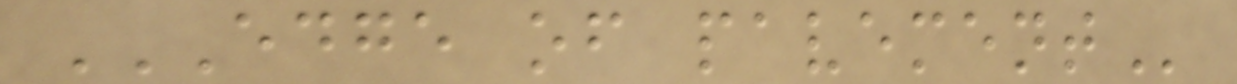EDGE OF PAVEMENT
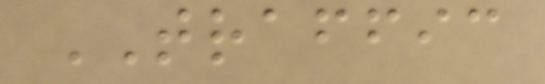TRAFFIC
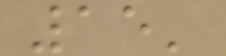15'
